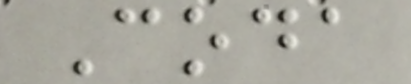Coda
